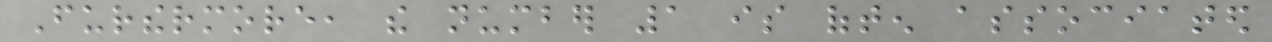Furthermore, the number 1 is often associated
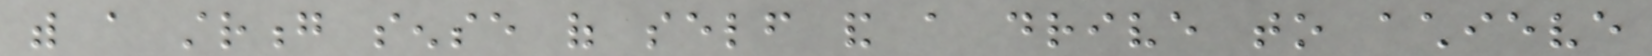with a strong sense of self and a drive to achieve
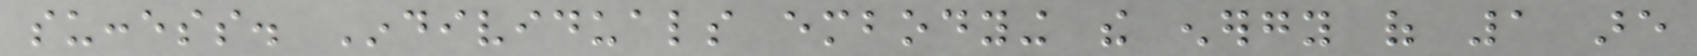success. Individuals embodying the energy of 1 are
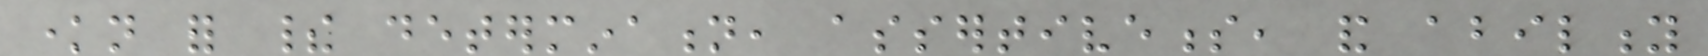known for their determination, assertiveness, and ability
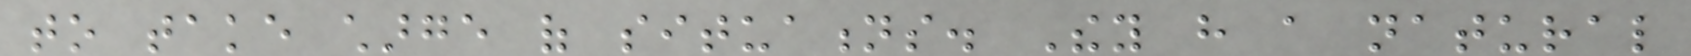to take charge of situations. They have a natural
